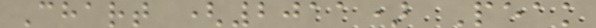Chart (2011) Peak
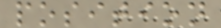position
